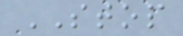STOP
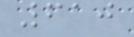610
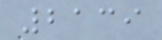2139
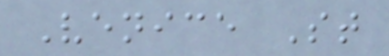Venice St
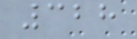328
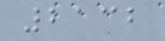2132
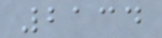2134
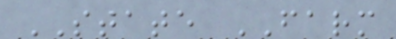STATE FARM
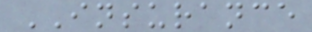INSURANCE
